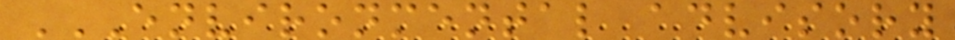ENVIRONMENTAL ADVISORY
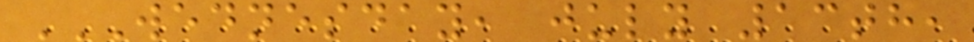WEDNESDAY, JULY 13TH,
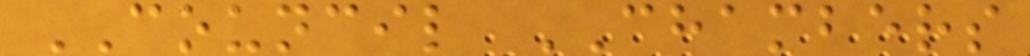COUNCIL CHAMBERS
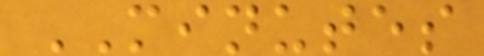MINUTES
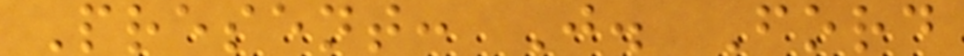Present: J. Ford
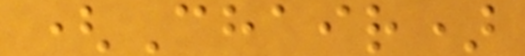(Chair)
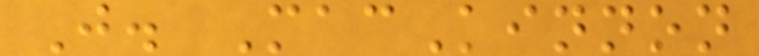J. MacKinnon
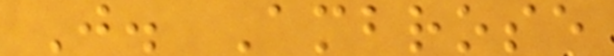J. Ambrose
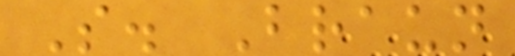S. Braun
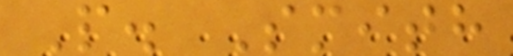P. Smith
